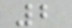2
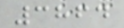3864
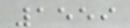1559
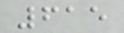615
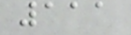111
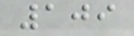109
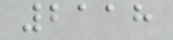2118
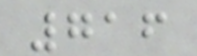716
